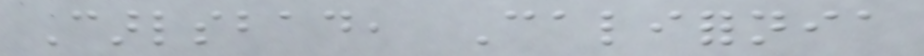Carlsbad, California
